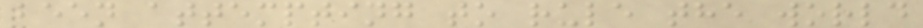been attempting to rule the world
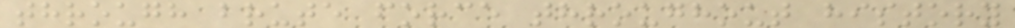through brute force throughout history
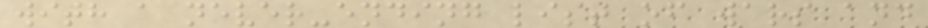with a never-ending list of wars and
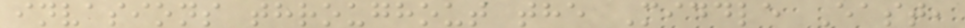invasions throughout the Middle East,
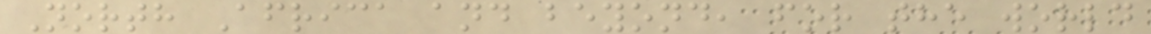North Africa and beyond, for the world
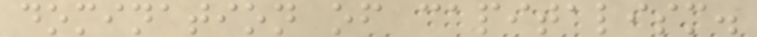domination of capitalism.
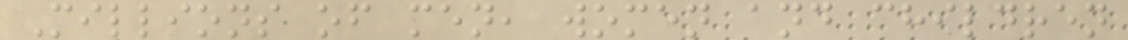Millions of men, women and children
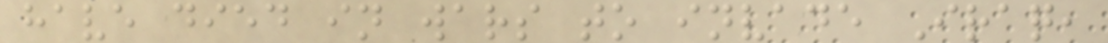have died in wars to invade Iraq,
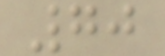70
